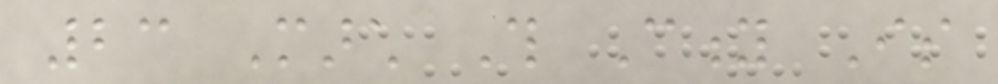23 March This City Is
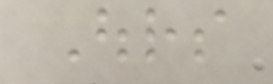Ours
